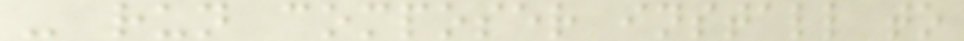- run composer install to
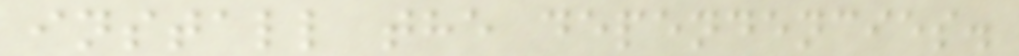install the dependencies.
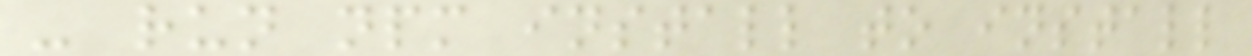- run npm install to install
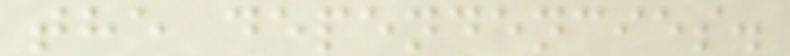the dependencies.
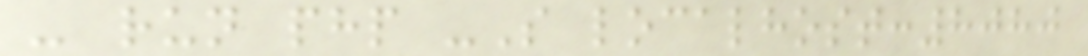- run php -S localhost:8080
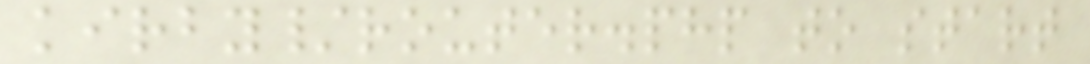kirby/router.php to start
